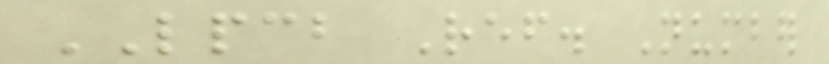LPCB Ref. Number
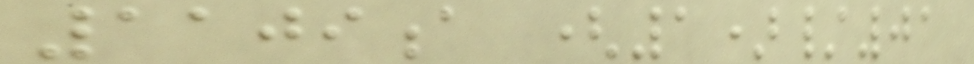1109a (1)/01
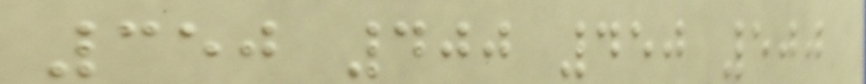350 400 450 500
